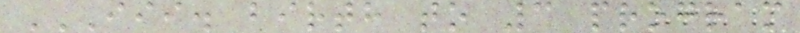III. BIRTH TO 3 PROGRAM
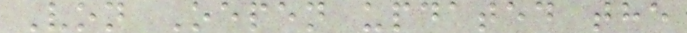Von Oepen updated the
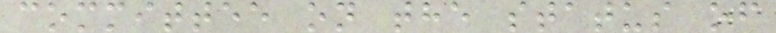committee on the status of
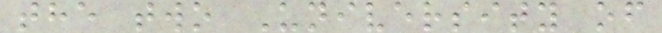the two University of
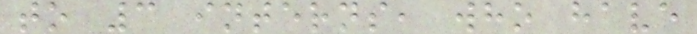to 3 interns, who have
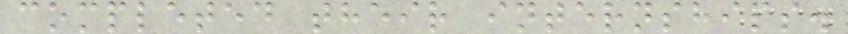completed their internships.
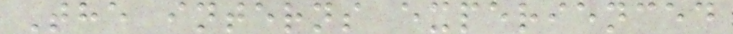The interns experienced
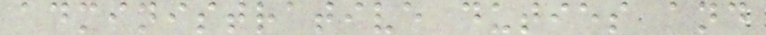administrative duties and
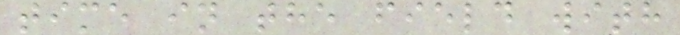time in the field with
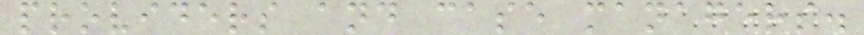providers and case managers.
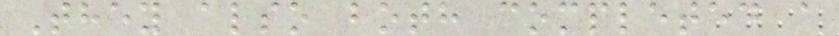They also both completed a
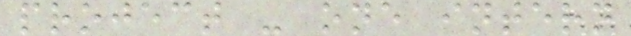project - one intern
